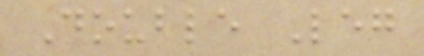Double Leg
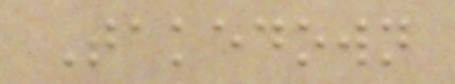Takedown
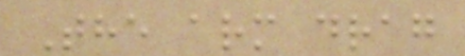The arm drag
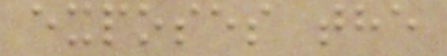exposes the
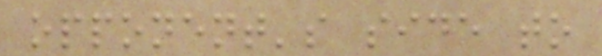opponent's side to
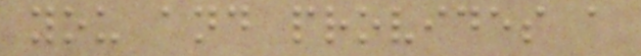you and provides a
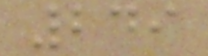249
